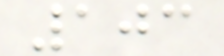103
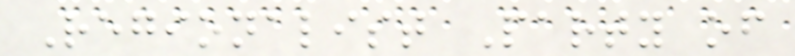Regionalist Party of
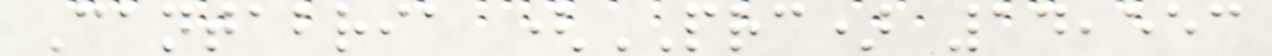Cantabria (PRC) 14,553
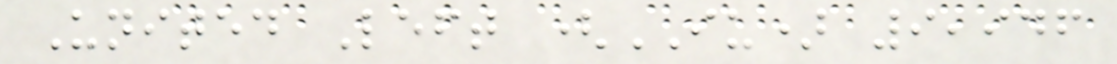United Left (IU) 9,946
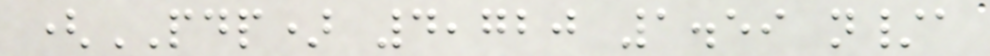(PDP) 4,720 1.59 n/a
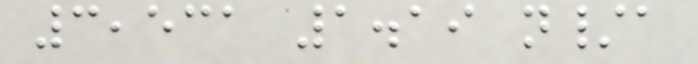3,531 1.19 n/a
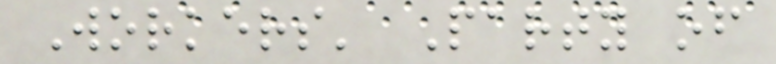Workers' Party of
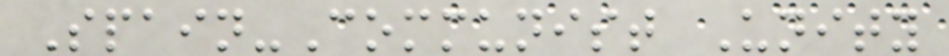Spain-Communist Unity
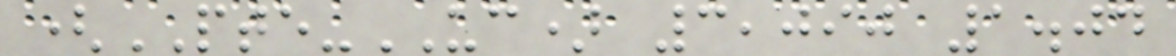(PTE-UC) 3,090 1.04
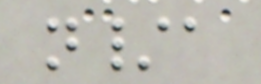n/a
